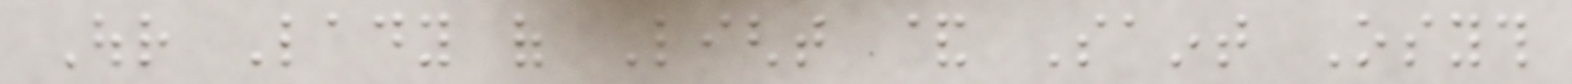Our Lady of Light & Saint Osyth
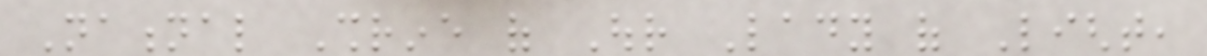National Shrine of Our Lady of Light,
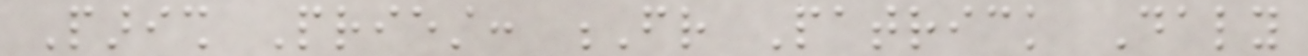Parish Priest: Fr Patrick Daly
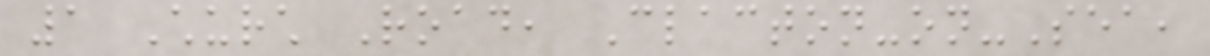1 Church Road, Clacton-on-Sea,
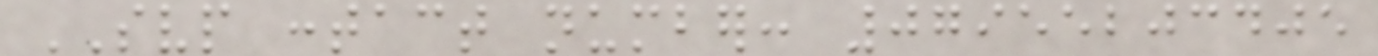SVP contact number: 07955203405
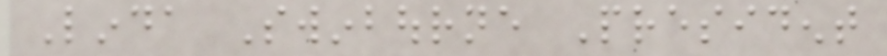Linda Swinbourne President
